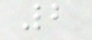2
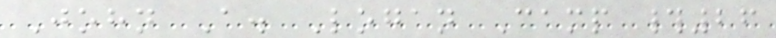John A. Logan Camp #26
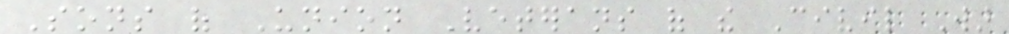Sons of Union Veterans of the Civil War
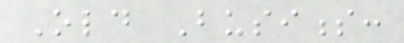Old Business:
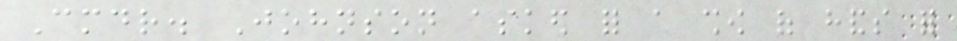Cmdr. Johnson asked for a show of hands for
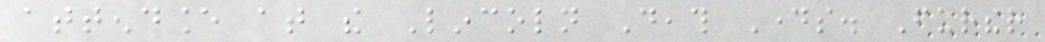attendance at the Lincoln Death Days. Further
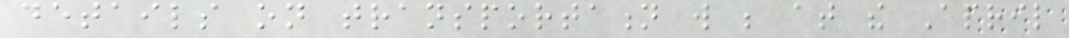details on transportation will be at the April
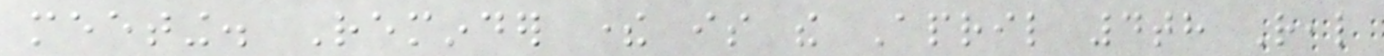meeting. Reminder there is the April 4th Real
